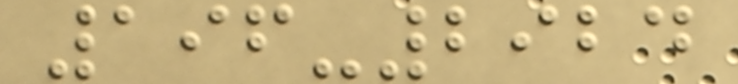196-2924
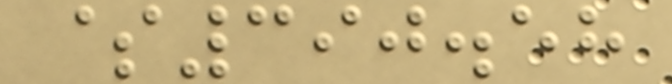$390.58
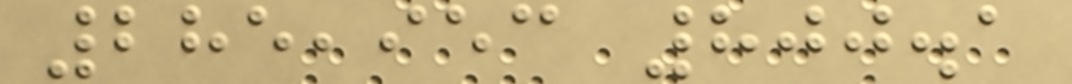285,953 800.1
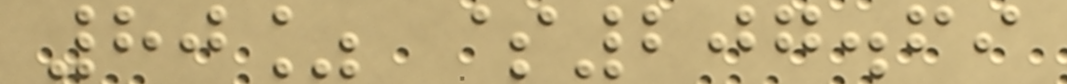80% $207.69
